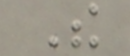The
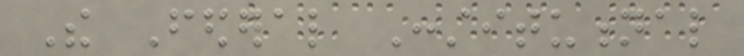The Federal Constitutional
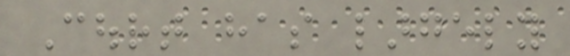Court has largely
